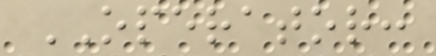OPERATOR:
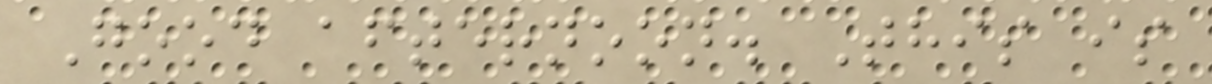Good afternoon. This is
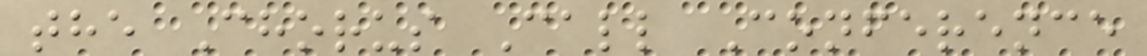the Chorus Call Conference
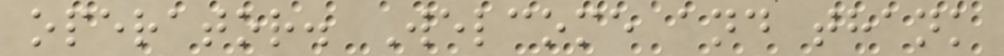operator. Welcome and thank
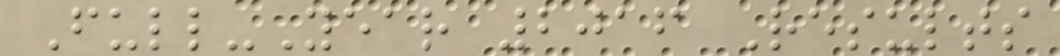Full-Year 2016 Results
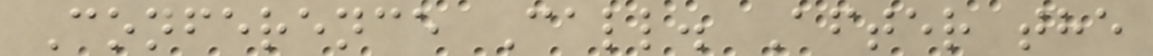Conference Call. After the
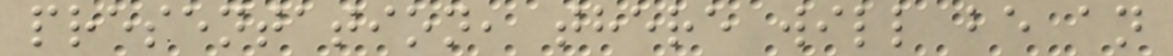presentation, there will be an
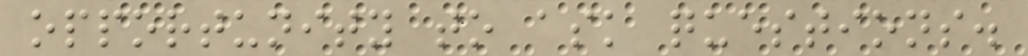opportunity to ask questions.
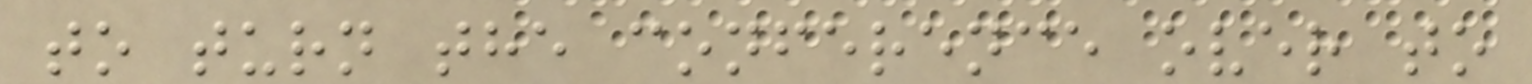to turn the conference over to
